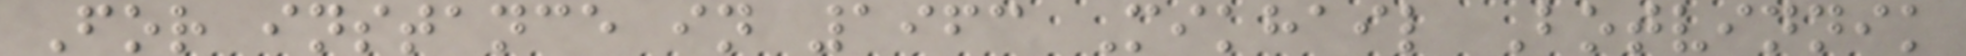For instance in 1963 Mikhail Botvinnik
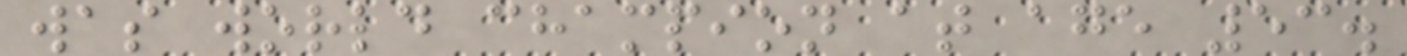was world champion at age 53.
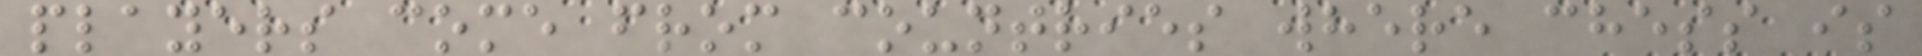players come from countries where chess is
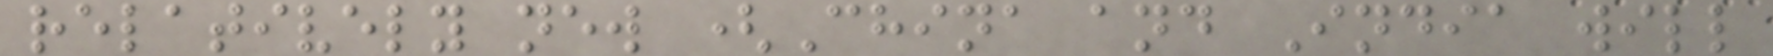relatively new (China and India will
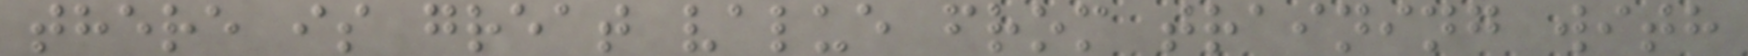there is great value from training with
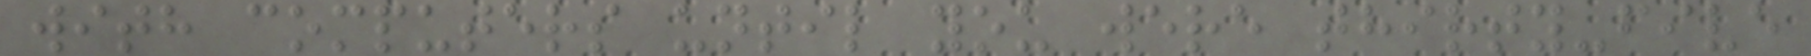with computers until you were thirty-five
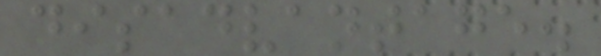disadvantage.
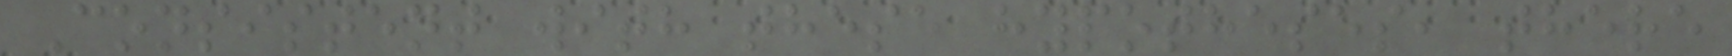Consistent with these hypotheses, there
